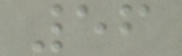56
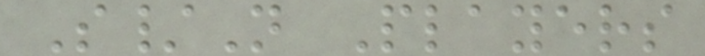S/N Players
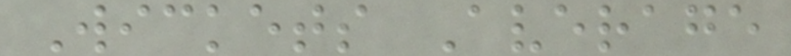Wickets Average
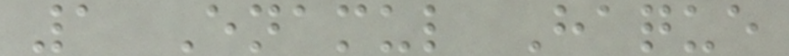1 Enamul Haque
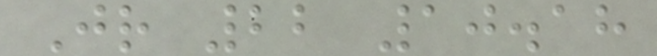Jr 22 10.18
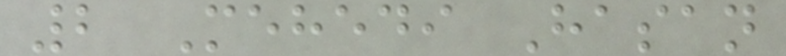2 Mehedi Hasan
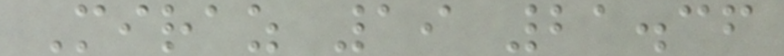Miraz 19 21.36
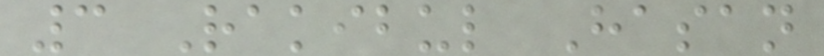3 Rakibul Hasan
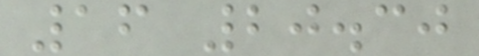16 20.30
